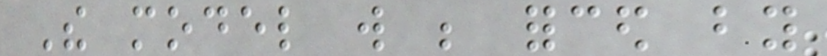The model will be forced by
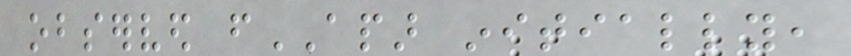observed fAPAR initially,
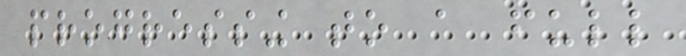progressing to a full
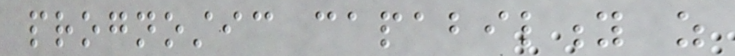prognostic capability as
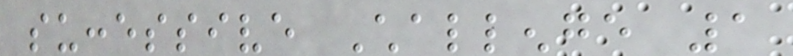successive Challenge 1
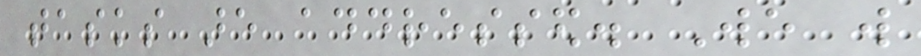tasks are addressed. We will
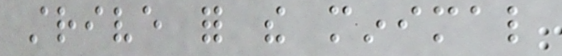strive for the minimal
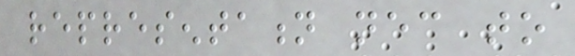representation necessary to
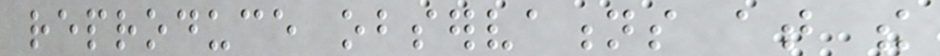reproduce observations at the
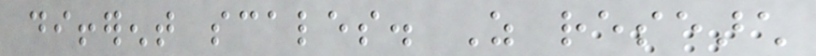different scales. As research
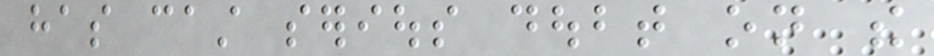has cast serious doubt on the
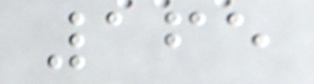165
